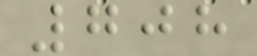708
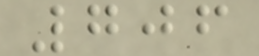706
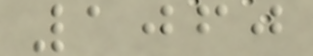1060
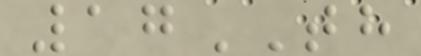17TH
